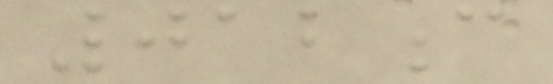012c
